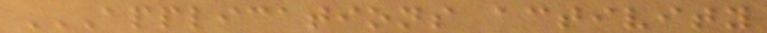APPLICATIONS ACTIVITY
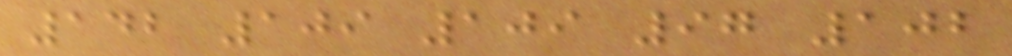142 109 109 97 102
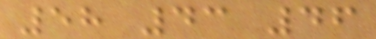58 43 46
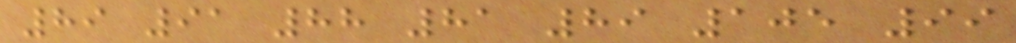89 91 88 81 89 105 99
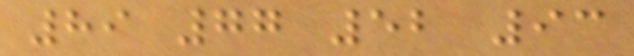89 77 52 93
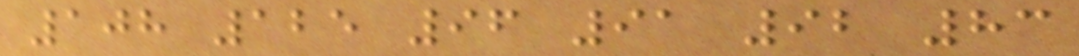108 125 96 91 92 83
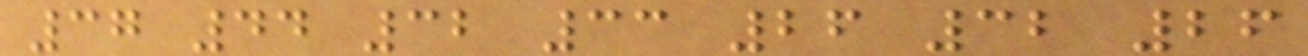37 44 32 33 26 32 26
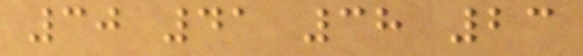30 41 38 23
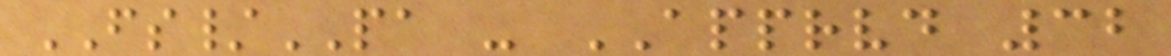FS/PA - APPRVD 32
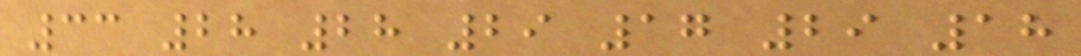33 28 28 29 17 29 18
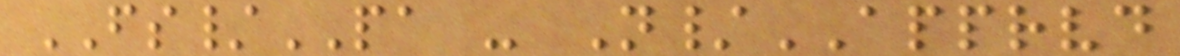FS/PA - N/APPRVD
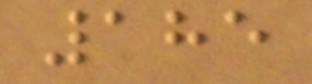185
